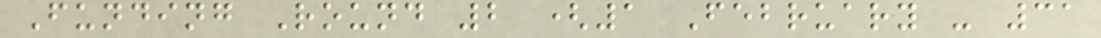Funding Round 2 (1 February - 31
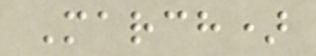March)
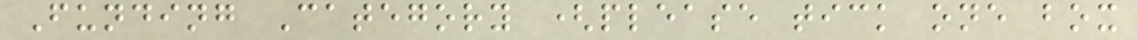Funding Category (please tick one box
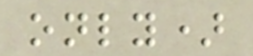only)
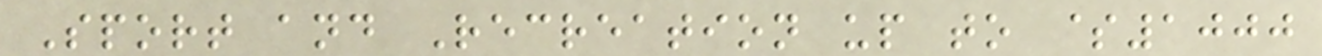Sport and Recreation up to $1000
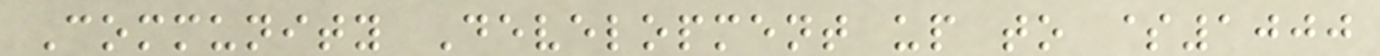Community Development up to $1000
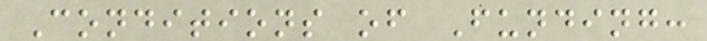Conditions of Funding:
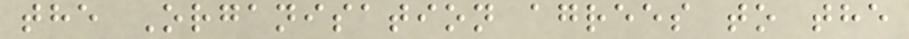the Organisation agrees to the
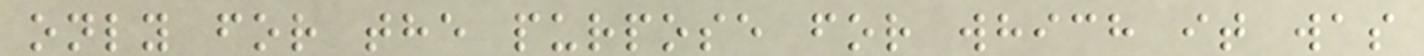only for the purpose for which it was
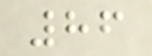86
